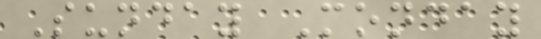Sunday Monday
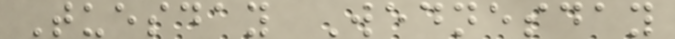Tuesday Wednesday
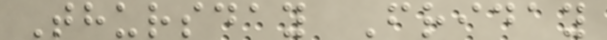Thursday Friday
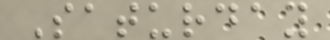Saturday
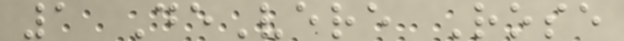1 DeVere Rose
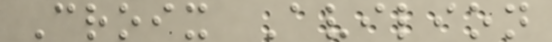Croix Avilion
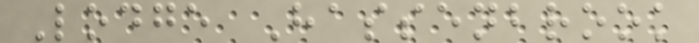Lodge Hassenbrook
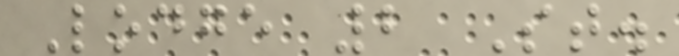Lodge 2 St.
